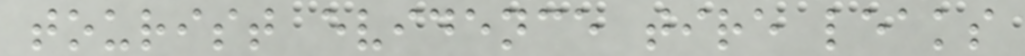tourist evidence tire leaks
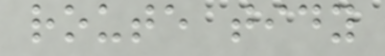route tidy
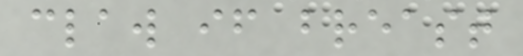claw if breast
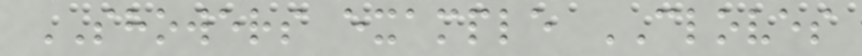SHOWERS example CLOVES
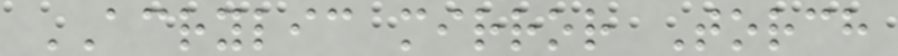ACRYLIC mirror Torch
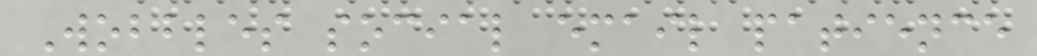Wobbles social email patience
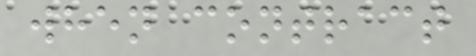when contract
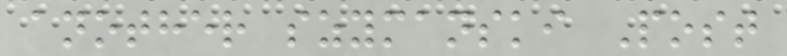another szymanski Post
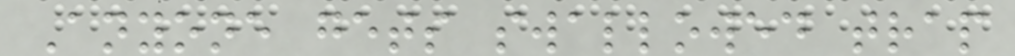Anyone gets swallowed trap
